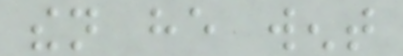then he went
